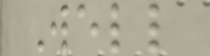Well
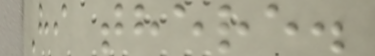Hi there.
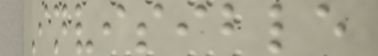Invisible
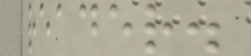reader.
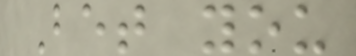Bet you
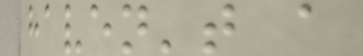haven't a
